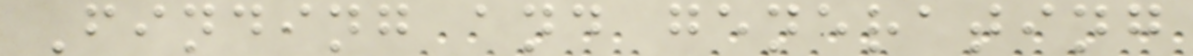Finding and generating
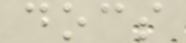docs
